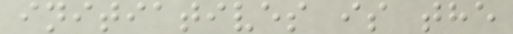initiatives is the
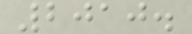2010.
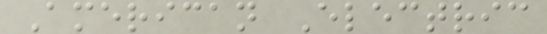American Electric
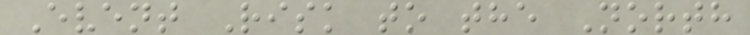Event Risk to the North
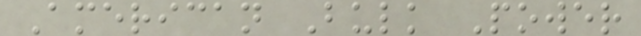American Bulk Power
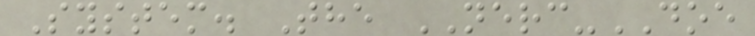System. The NERC-DOE
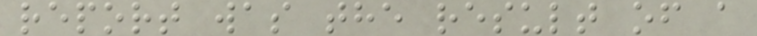report was the result of a
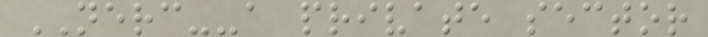NERC--a private sector
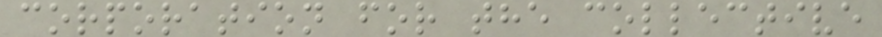corporation for the collective
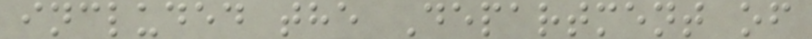included the Department of
